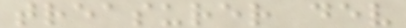treasurer dev
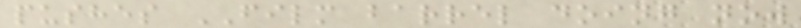pushes FILM barrel doing now
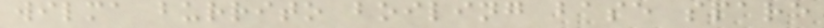wilma burrito boiling base spare
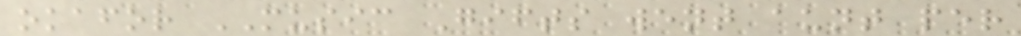okafor MUSIC Gifts went aunt per
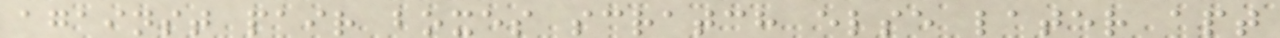against pair boxes scratch else later apt
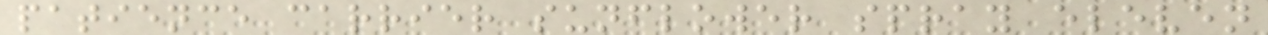patience carrier sunflower spray eleven
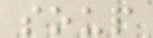soup
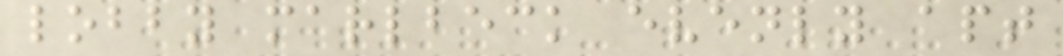lobby marlbeck evenly apt
